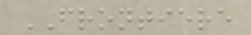FRONTIERE
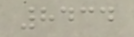8434
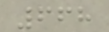668
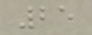25
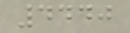4440
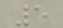5
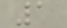1
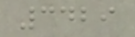3429
